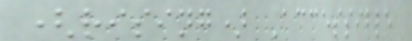(rising) Accessible
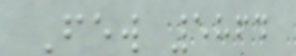Few 5864
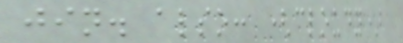jin. also: (cloudy)
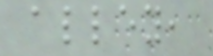alley,
